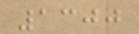1300
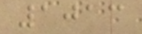1013
